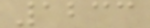1233
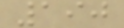190
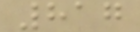817
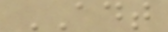ADT
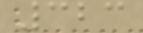323
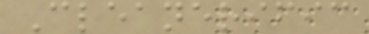Cleanerific
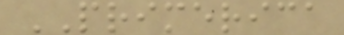PRIMERICA
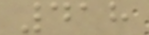418
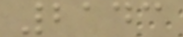2143
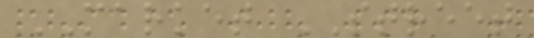MARKET STREET
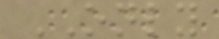ONLY
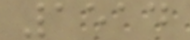1514
